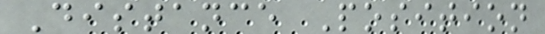Distance Position
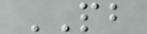PB
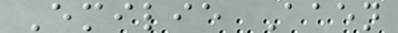Emilie Aaen
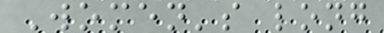Women's long
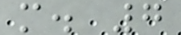m. 7
